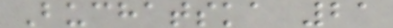Buchatska 21
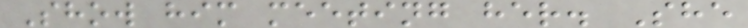Show him meeting her. She
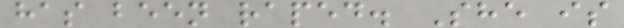has been raped. She is
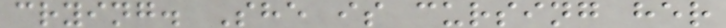crying. She is cursing her
